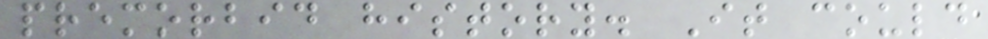premorbid history. It could
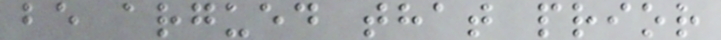be argued that prior
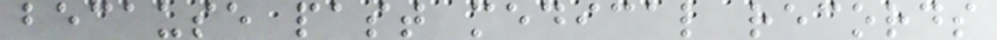because past medical records
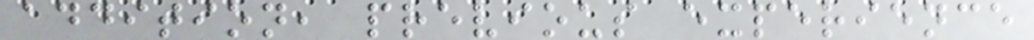addition, previous experience
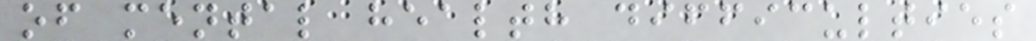of mental health difficulties
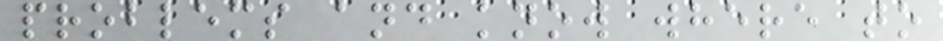problems and know where to
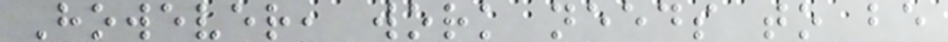However, work needs to be
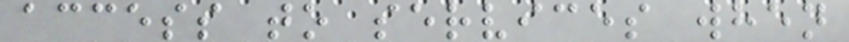access to services when
